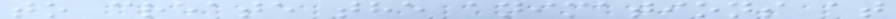to create the animations at
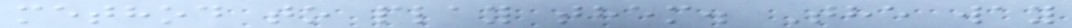method to play them. The way
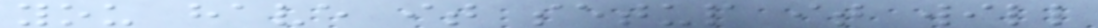you have it setup it will
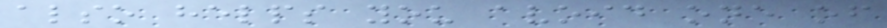also helps you avoid one of
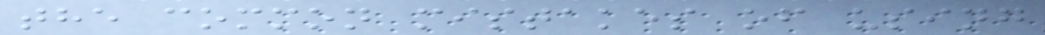the common mistakes of using
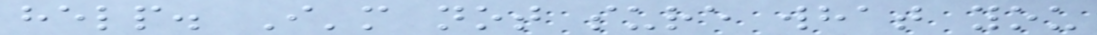help. I'm not sure what you
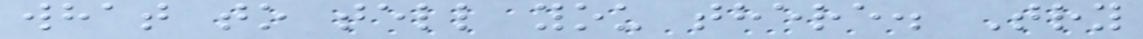what to tell you there. Try
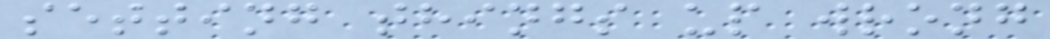setting things up wrong
